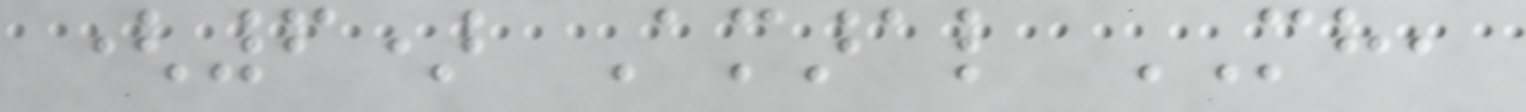(6) Amaral MH,
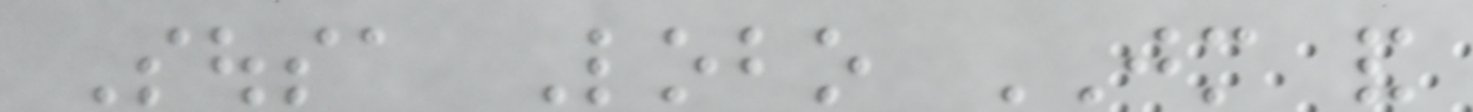Sousa Lobo JM and
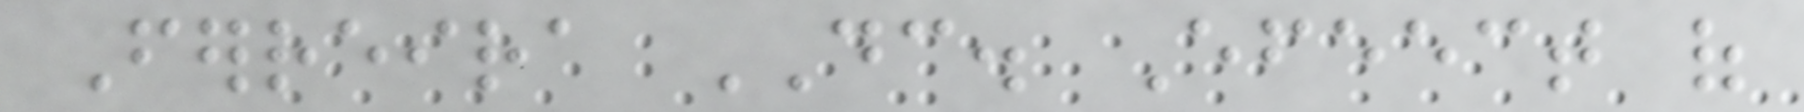Ferreira DC. Efeect of
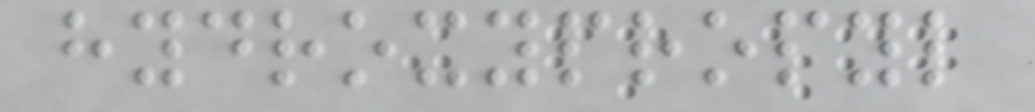hydroxypropyl
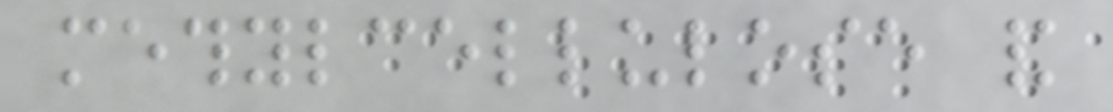methylcellulose and
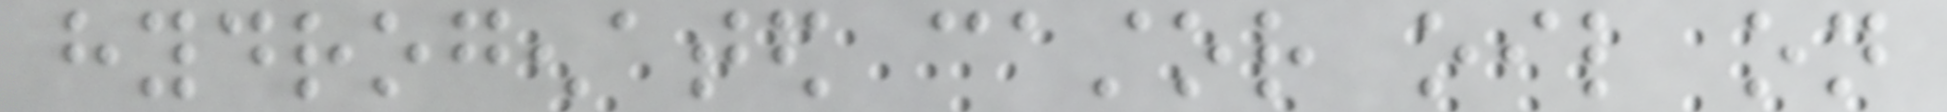hydrogenated castor oil on
